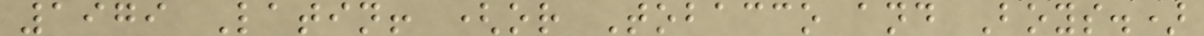1979 Latin! (or Tobacco and Boys.)
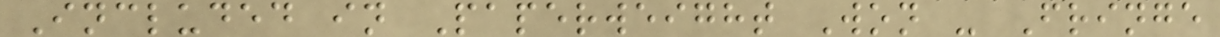Included in Paperweight Won - Fringe
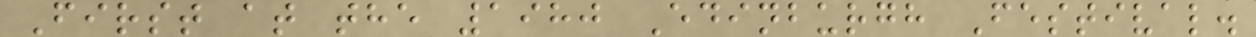First at the 1980 Edinburgh Festival.
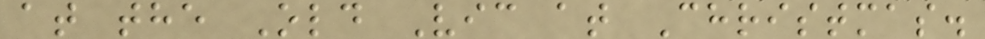at the Old Vic at Christmas.
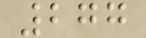277
